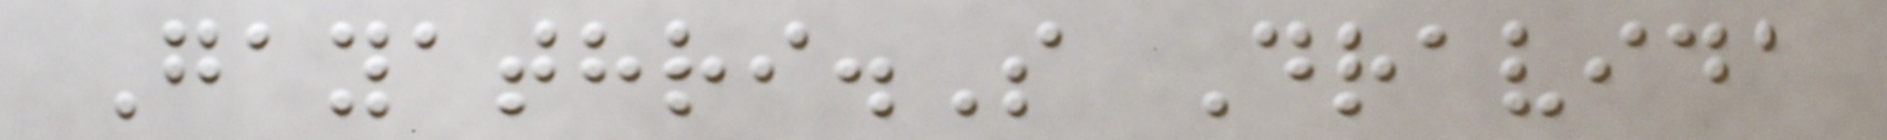Gayathri.S Dravida
